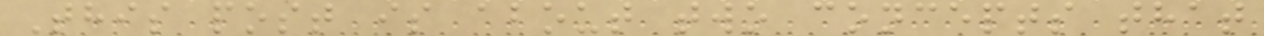This post is about two concepts that
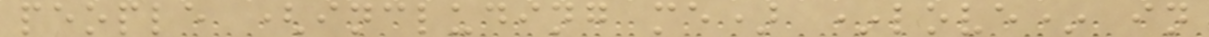people (including me) *love* in
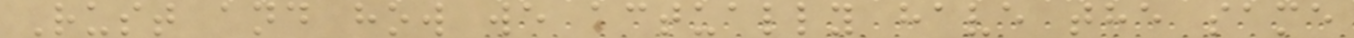Rust and how we actually have the same
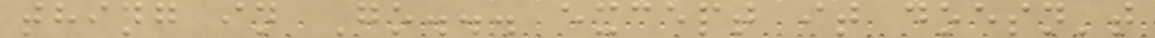thing in Go... except it doesn't
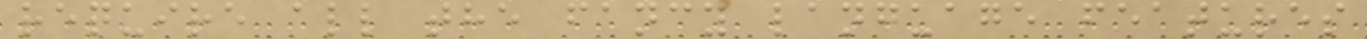require all the fancy language features
